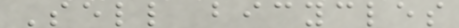Sell bicycles
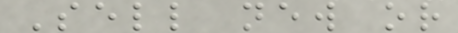Sell new or
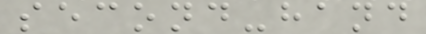second-hand
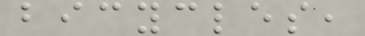bicycles,
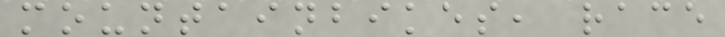mountainbikes, race
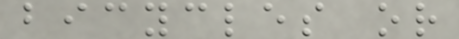bicycles or
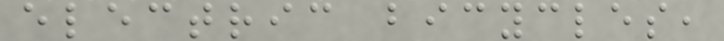electric bicycles,
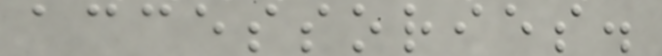accessories.
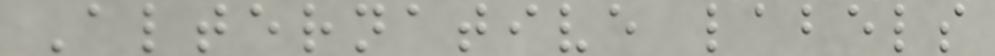Alternative labels
